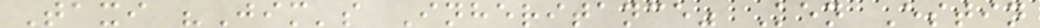Taxi "Jim's Inheritance" Ken Estin
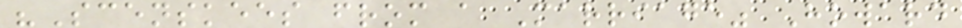"Scenskees from a Marriage" Howard
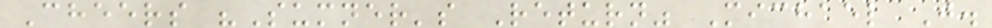Cheers "Sumner's Return" Michael J.
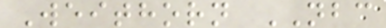Weithorn NBC
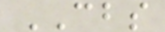CBS
